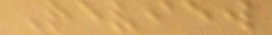Review
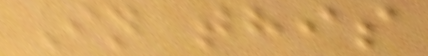In this
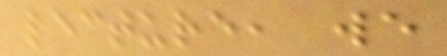lecture, we
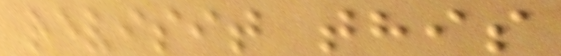revisit this
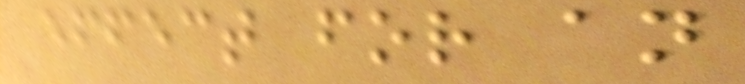effect for an
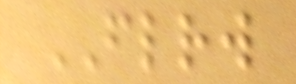FLRW
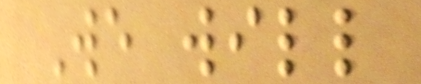We will
